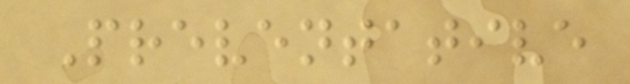Preventative
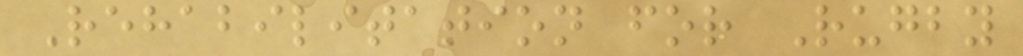Rehabilitation for Rugby
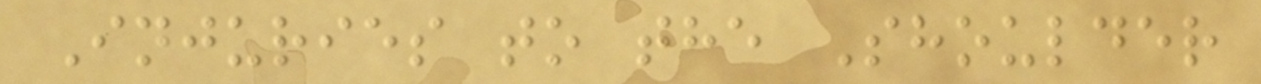Injuries to the Shoulder
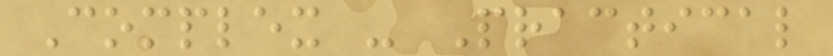Complex - Practical
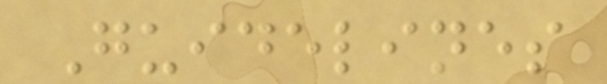Guidelines
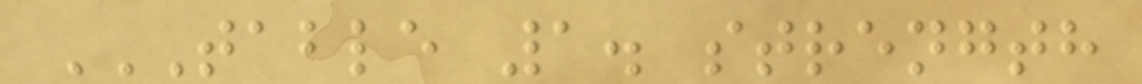TABLE 1. STRENGTH
